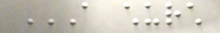A CHURCH
